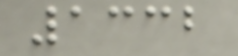1332
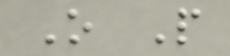O P
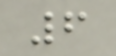6
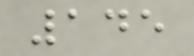145
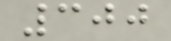300
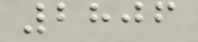2806
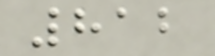812
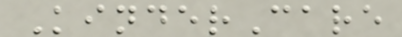KinderCare
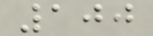100
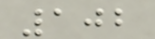102
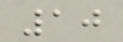10
